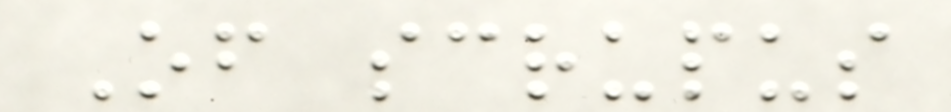Of scrupus
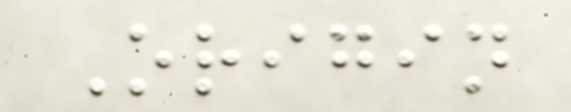Origin
